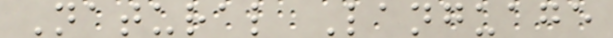Natural Language
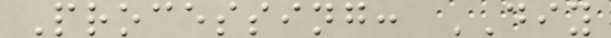Processing: DIY
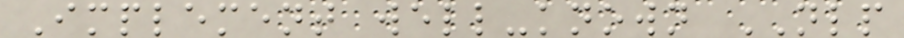Implement well-known NLP
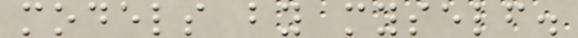models by myself.
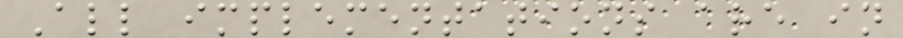All implementations are in
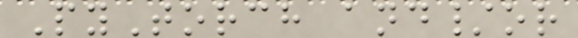PyTorch and/or
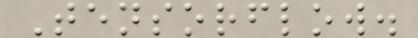Tensorflow.
